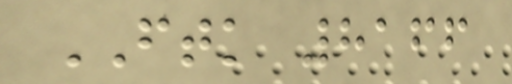FTK 8166
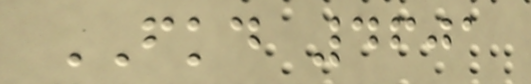FKD 4601
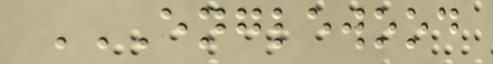ENGLEWOOD
